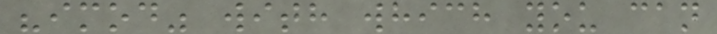"imod" with which you can
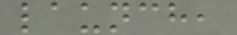launch,
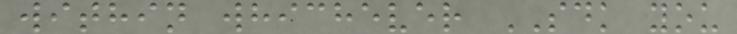within whichever SDK you
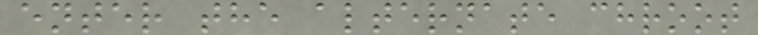enter the alternate chroot
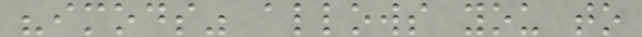"imods" allows you to
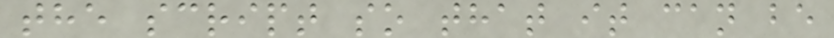the script so that it can be
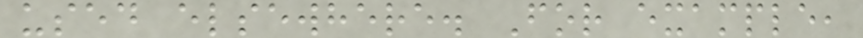used elsewhere. For example,
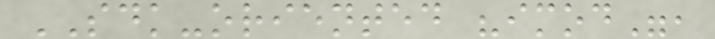SDK-oriented "imod",
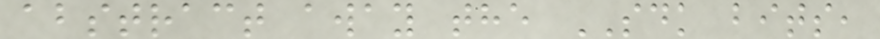abstract away the SDK bits,
